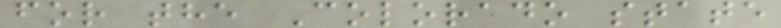for the Colorado state
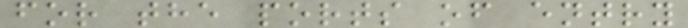for the ports of entry
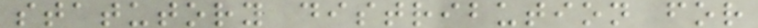statutory distribution for
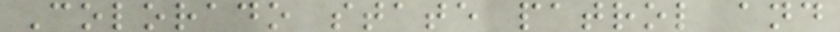Colorado state patrol and
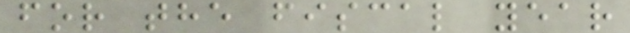for the fiscal year
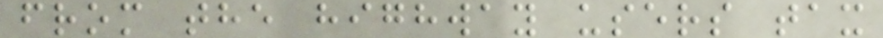from the highway users tax
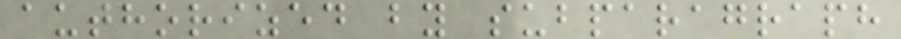authorized by subparagraph
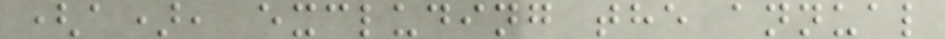(a), excluding the annual
